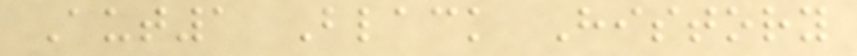Aut1 Black History
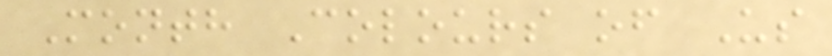Month Colours of Us
